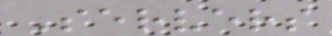Servers
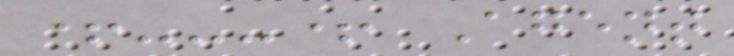+---+ Agent
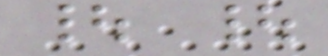| |
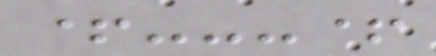+---+
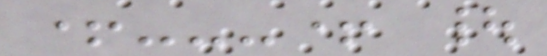+---+ |
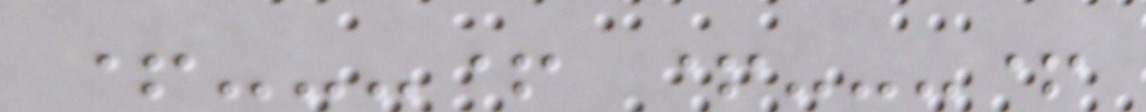+---+ +---+
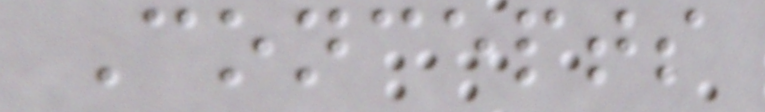Concepts
